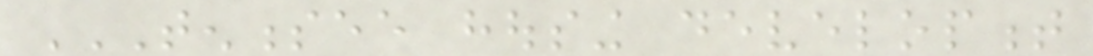TENNESSEE HOUSING DEVELOPMENT
